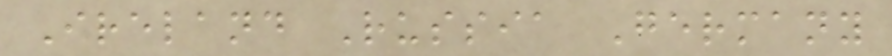Ireland Russia Germany
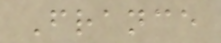France
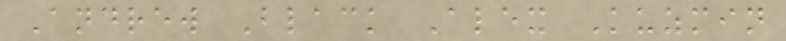Andrew Black Alex Kuzmin
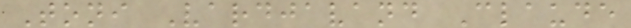Toni Vardjavand Claude
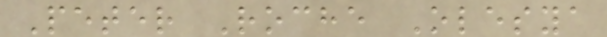Peter Roche Olesya
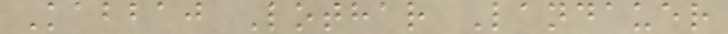Kabbaj Lothar Landauer
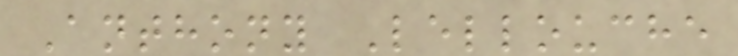Anthony Lellouche
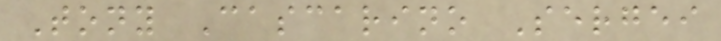Tony Cascarino Sergei
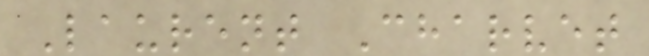Laurent Charvet
